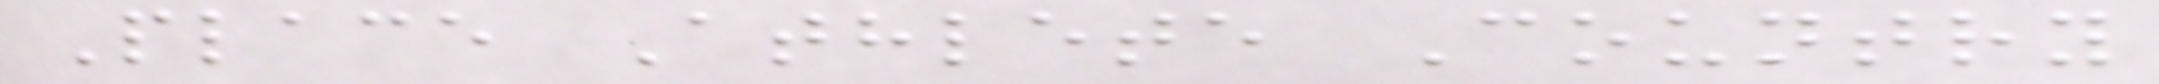Place Athlete Country
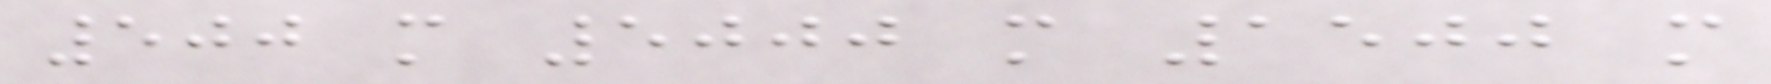500 m 5000 m 1500 m
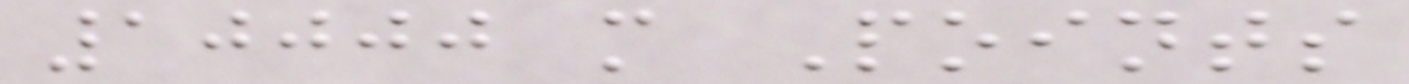10000 m Points
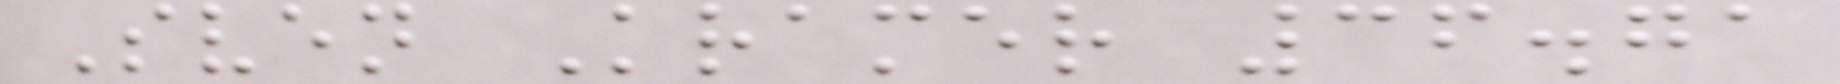Sven Kramer 36.71
